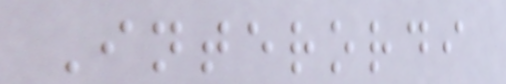Interordi
